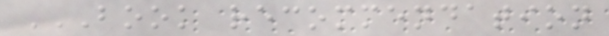BOOK RECOMMENDATION
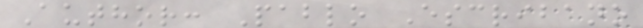Author: Pablo Escribano
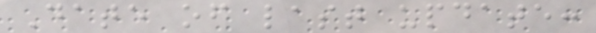Date of last update:
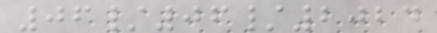06/06/2024
